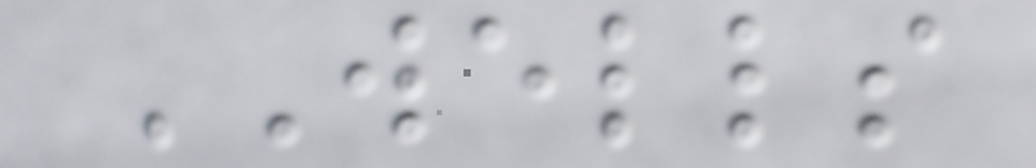WELLS
